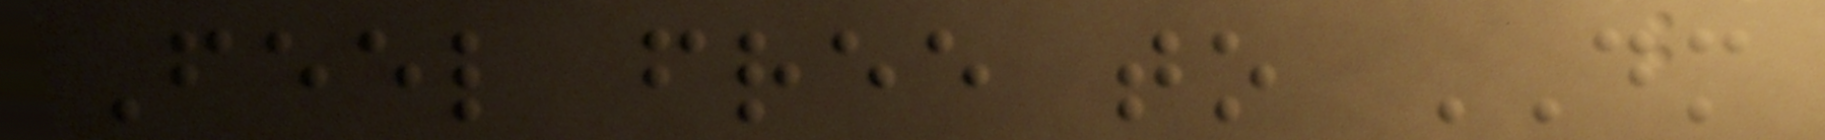Feel free to DM
